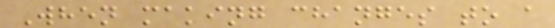When making changes to a
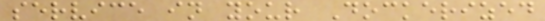service in your Dockerized
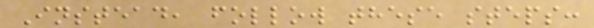Instead, follow these steps:
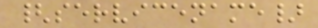{servicename}
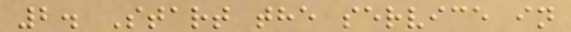2. Start the service in
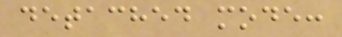detached mode:
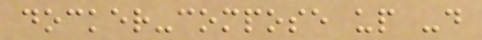docker-compose up -d
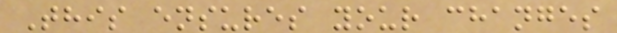This ensures your changes
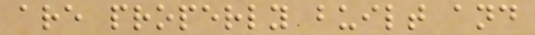are properly built and
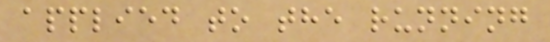applied to the running
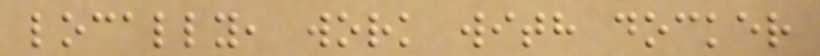locally, work with docker
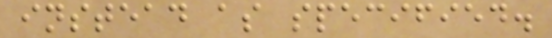instead as specified.
